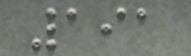191
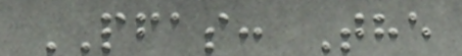PFAS: The
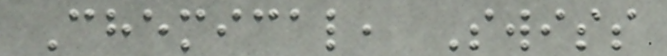Chemical, Swiss
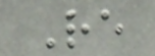Re
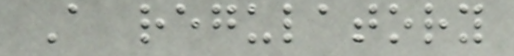A regulatory
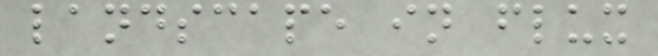landscape in flux
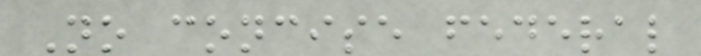No concise federal
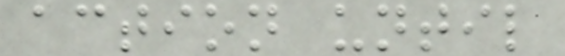action until
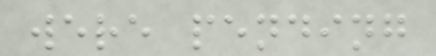were pending
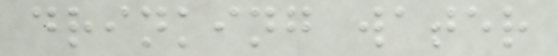drinking water
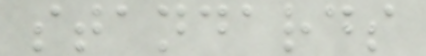standards
